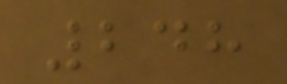248
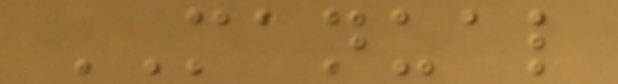MANUAL
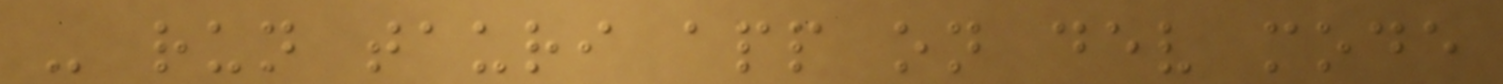- run tauri app on dev mode
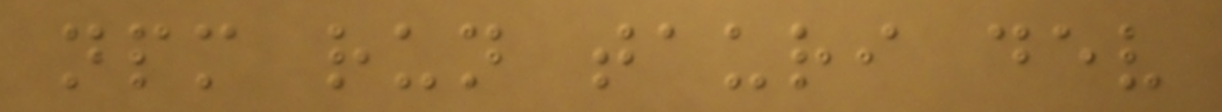npm run tauri dev
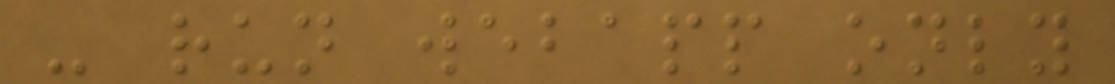- run webapp only
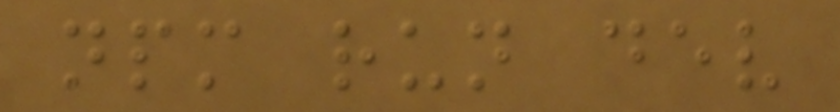npm run dev
